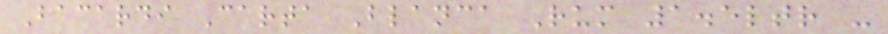Bacardi Carta Blanca Rum 1.5ltr -
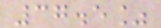37.5%
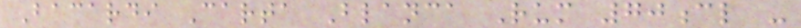Bacardi Carta Blanca Rum 70cl -
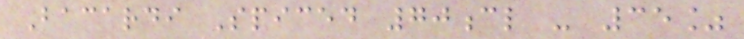Bacardi Spiced 70cl - 35%
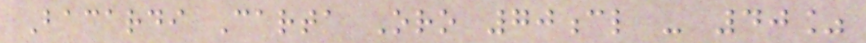Bacardi Carta Oro 70cl - 40%
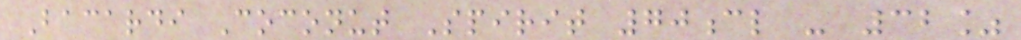Bacardi Coconut Spirit 70cl - 32%
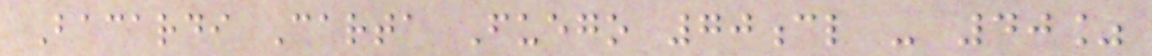Bacardi Carta Fuego 70cl - 40%
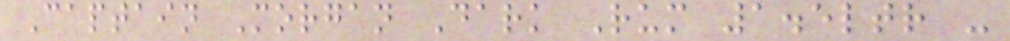Captain Morgan Dark Rum 1.5ltr -
